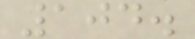104.
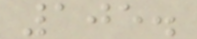105.
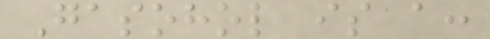Gasohol is a:
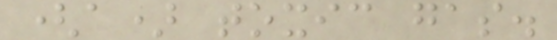(a) toxic gas.
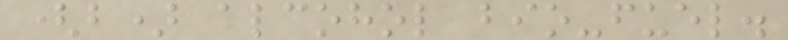(b) alcohol bio-fuel.
